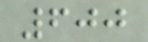600
